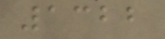1322
